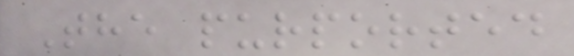The purported
